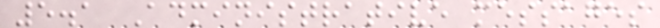5.1 Administrative messages
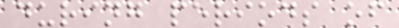during periods of
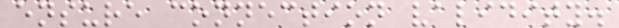ensure connection validity.
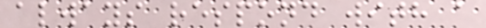always respond with a
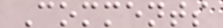Comments
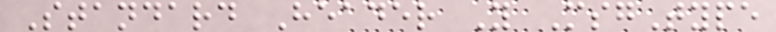Standard Header Y MsgType
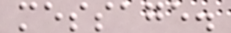message.
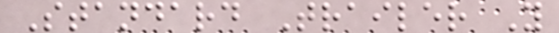Standard Trailer Y
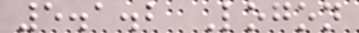5.1.2 Logon
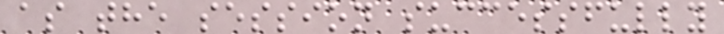as the session successfully
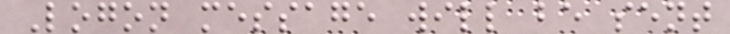Logon message will be sent
